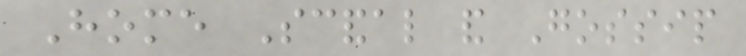Home Scandal and Gossip
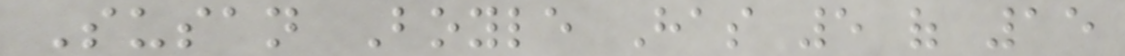Susan Boyle Has 5 of 15
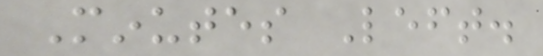Minutes Left.
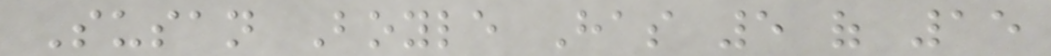Susan Boyle Has 5 of 15
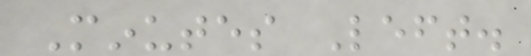Minutes Left.
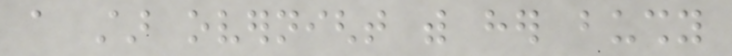a star overnight with her bushy
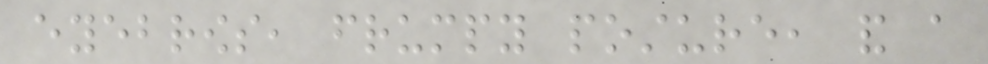eyebrows, frumpy posture, and a
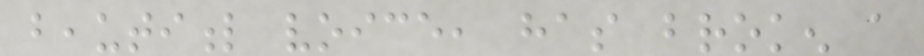beautiful voice, has broken a
